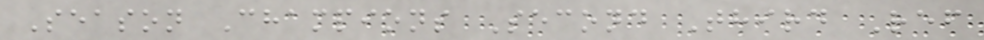Season Champions Second Third Ref
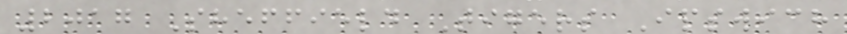2017 Sheffield Tigers Ipswich
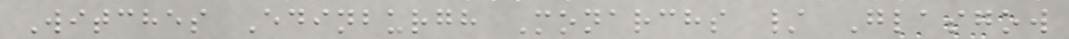Witches Edinburgh Monarchs / Glasgow
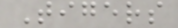Tigers
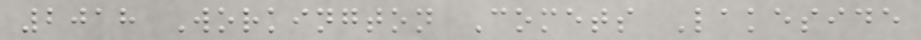2018 Workington Comets Lakeside
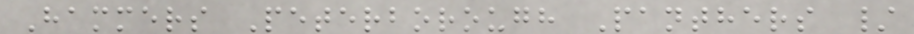Hammers Peterborough Panthers /
